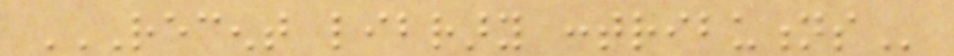RECENT LIBRARY CONTRIBUTIONS
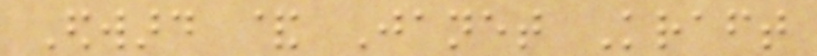Edward & Janet Kraft
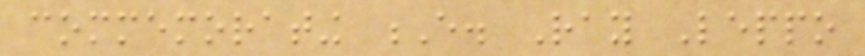commemorating E. Ray Leppo
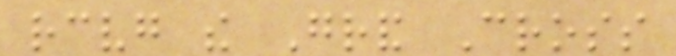receiving the Grand Cross
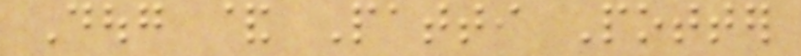Doug & Patti Potter
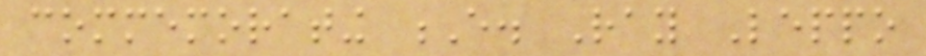commemorating E. Ray Leppo
